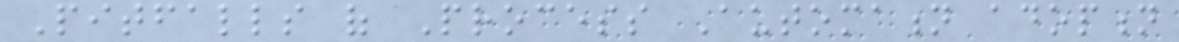Pitfalls of Process Automation adoption
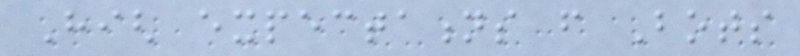High expectations from Bots
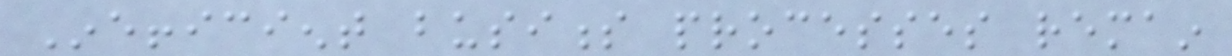Inefficient business processes remain
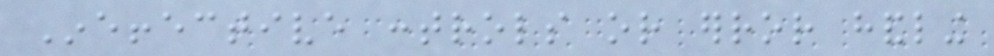Ineffective controls or error handling
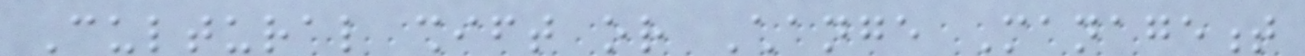Cultural shift or Change Management
